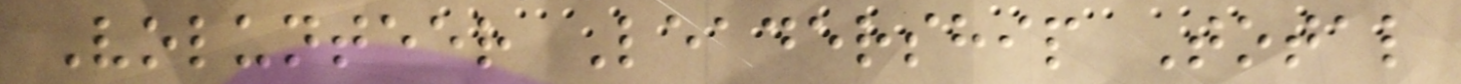Volunteer Leadership Total
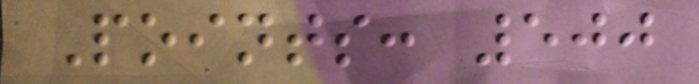Points: 500
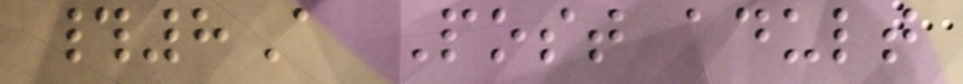#8A Post adult
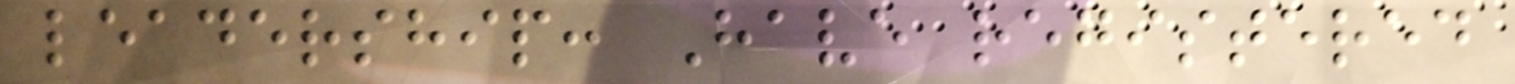leadership: Have registered
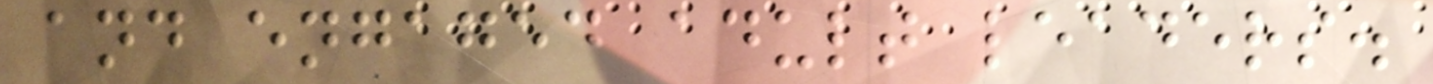and engaged adult leaders.
